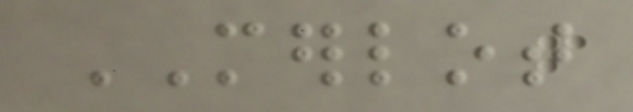MERLOT
